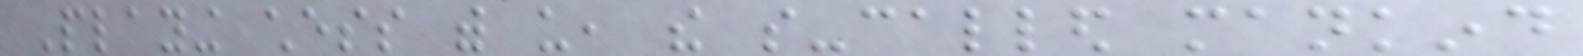Playing chess with us, the so-called mankind
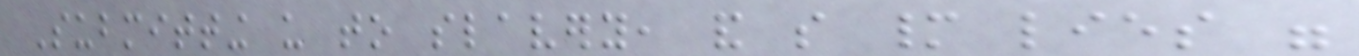Submitting us to slavery, and so many lies were
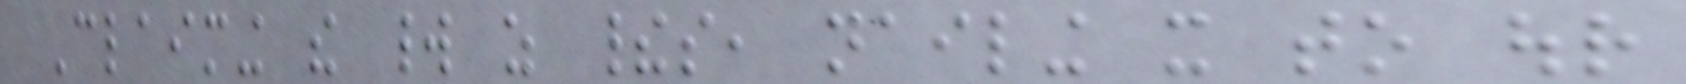Claiming the world as theirs, nailing it to our
